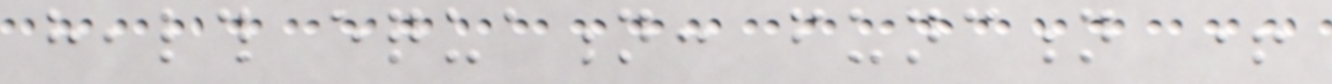health equation: function +
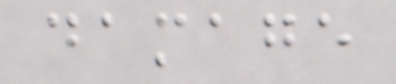damage
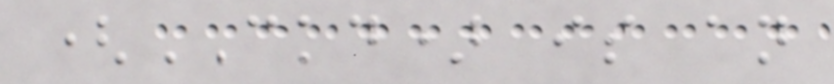(CKD) is an
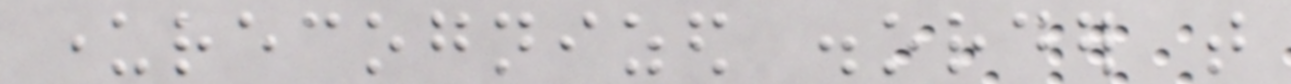underrecognized disorder that
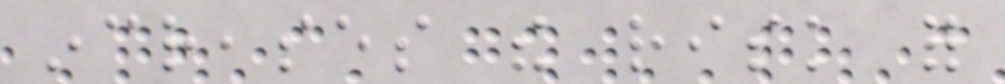increases the risk for
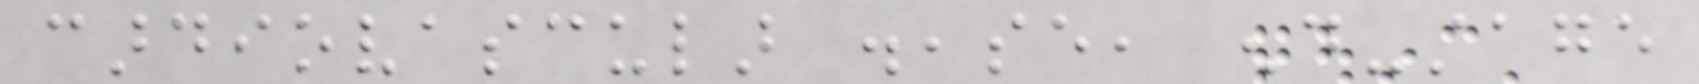cardiovascular disease, end-stage
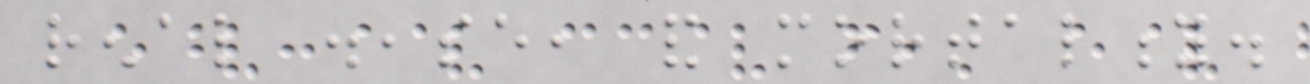renal disease, and mortality.
